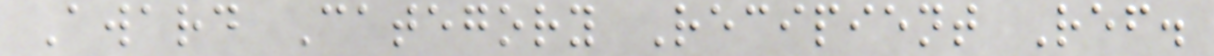Award Category Recipient Ref.
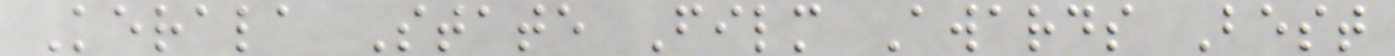Kerala State Film Awards Best
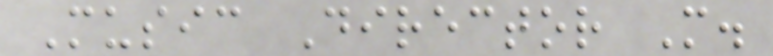Music Director M.
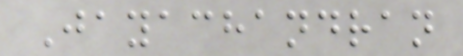Jayachandran
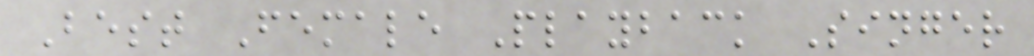Best Female Playback Singer
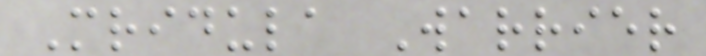Mridula Warrier
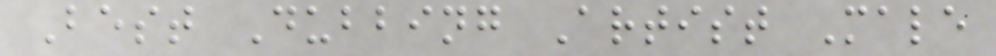Best Dubbing Artist Male
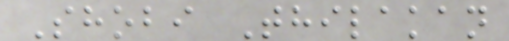Shobi Thilakan
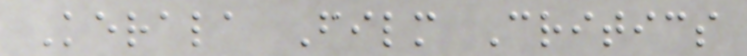Kerala Film Critics
